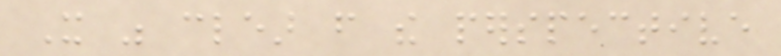It was clear from the perspective
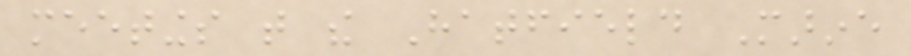meetings that the Hatfield Marine
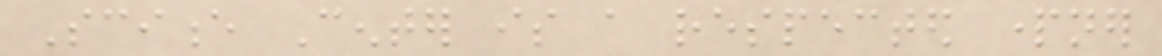Science Center is a respected partner
